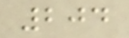204
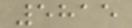5815
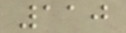110
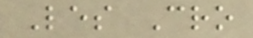Les Cro
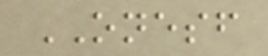ONESF
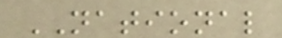NATIONAL
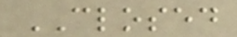CLOSED
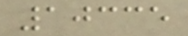10335
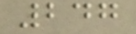247
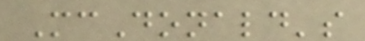McDonald's
